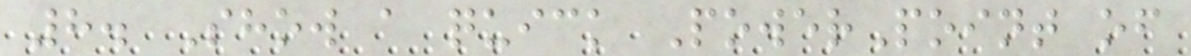8. Show a quick PowerPoint of
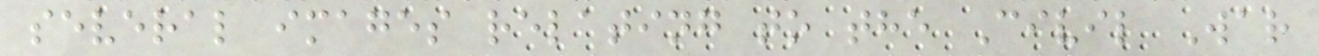several images relating to the Civil War
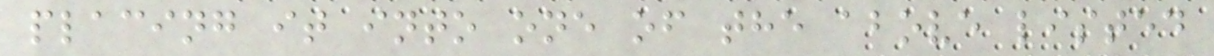placing it into one of the above listed
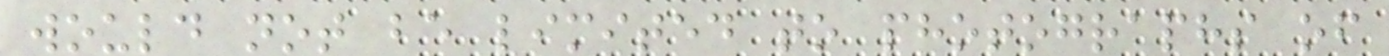would not be limited to photographs of
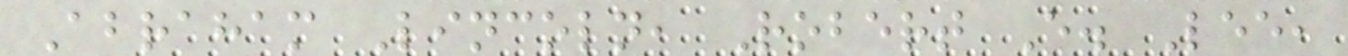Abraham Lincoln, Robert E. Lee,
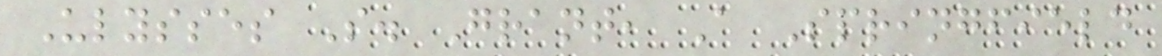Ulysses S. Grant, A Springfield
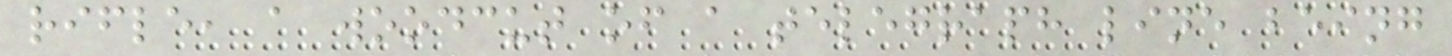rifle, a woodcut of a telegraph line being
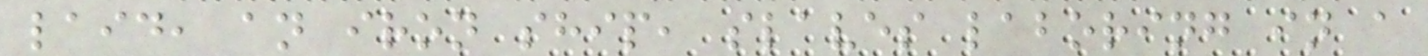laid, an iron ship, slaves laboring in a
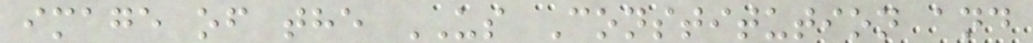image of the US Constitution and
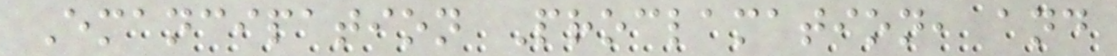Emancipation Proclamation, and
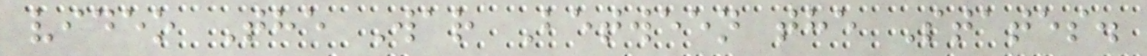video The War Between the States.
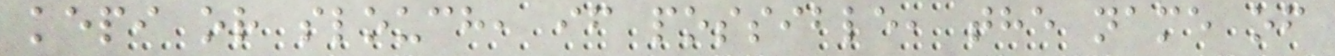kepi or slouch, if possible, the name of
